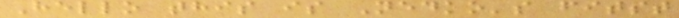Hello this is Nedko's fitst
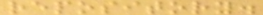repository.
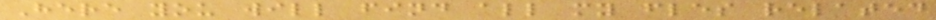Here you will find all my fles related
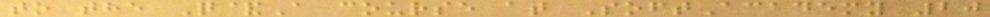to the Q&A course at SoftAcademy 20
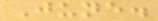June.
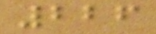226
